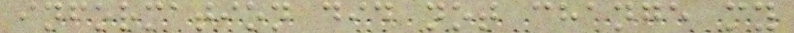information did not change my
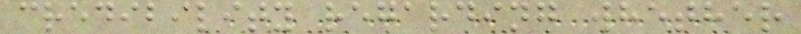credibility regarding whether
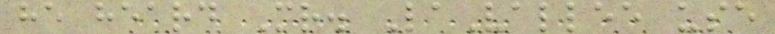he heard Mr. LaVallee use
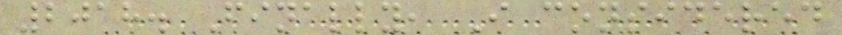2018. Finally, I considered
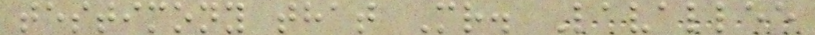testimony that Mr. Lavallee
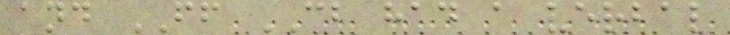and FF CB had a verbal
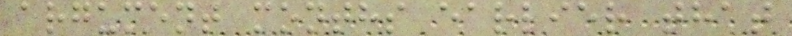argument months earlier that
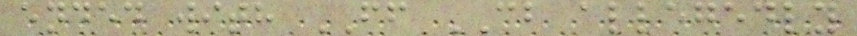ended with FF CB allegedly
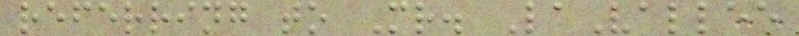referring to Mr. LaVallee
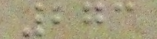273
